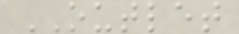OUTLET
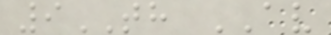9TH AV
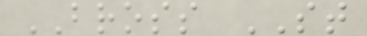BROSS ST
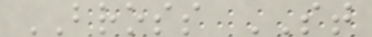BROSS ST
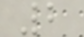2
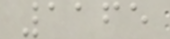1165
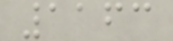1163
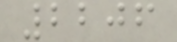2206
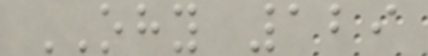OHY 129
